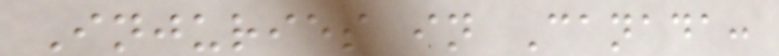Injuries in Canada:
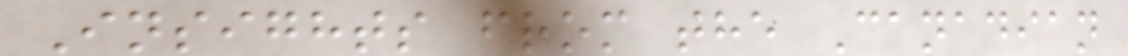Insights from the Canadian
